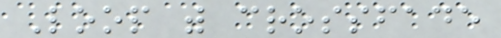Loop with crossfade
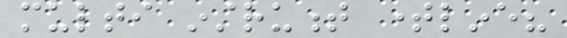multi instrument timeline?
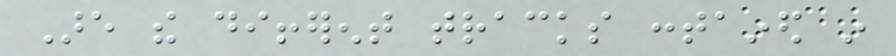Are the different tracks contained in
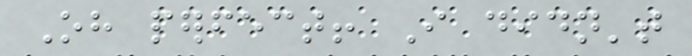Oh perfect! I didn't
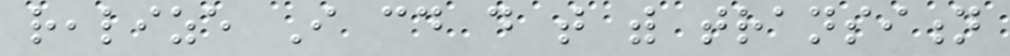realize I could do that with transition
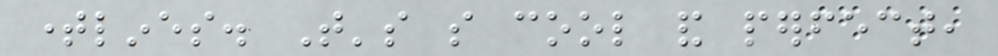timelines. That's so cool and perfect,
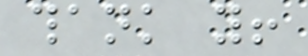thank you!
